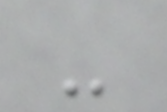-
